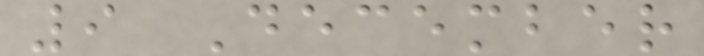9 December
